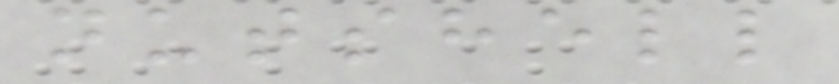nutshell
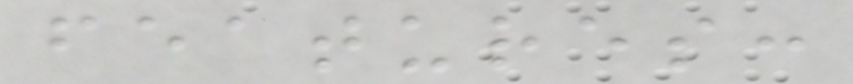features:
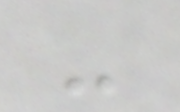-
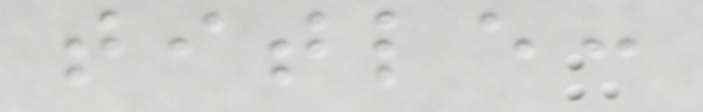title:
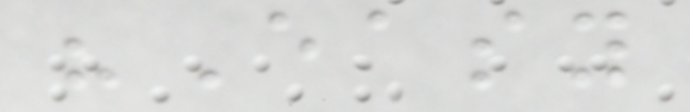"Easy
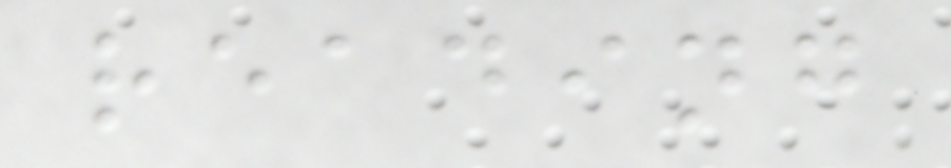reading
